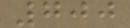700
